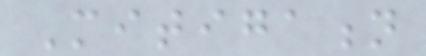Mitigation
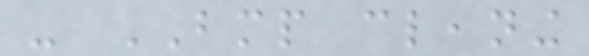- BMP cleaning
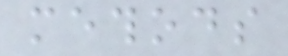methods
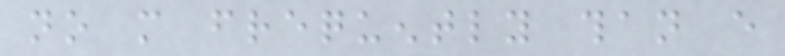no more frequently than every
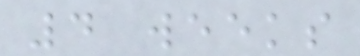4 weeks
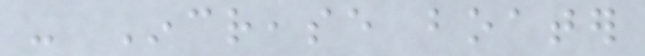- Increase boater
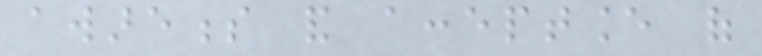awareness and acceptance of
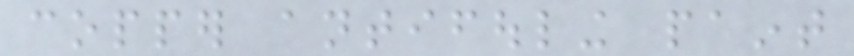copper antifouling paint
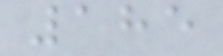185
